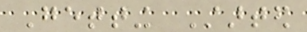Getting Started
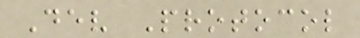Dev Protocol
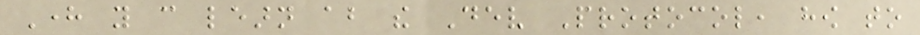Here you can learn about the Dev Protocol, how to
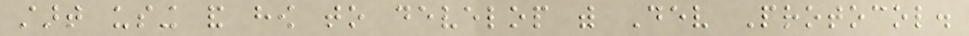start using and how to develop with Dev Protocol.
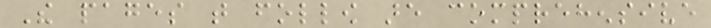The pages that follow are comprehensive
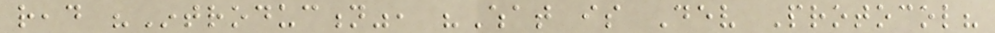read "Introduction", "What is Dev Protocol?
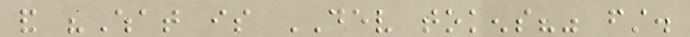and "What is DEV tokens?" first.
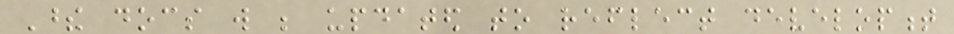These docs will be updated to reflect development
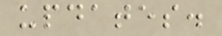updates.
